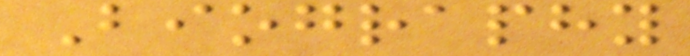Biography
